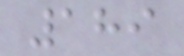189
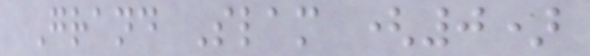Grand Slam (0)
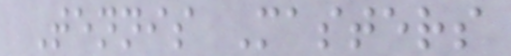Tennis Masters
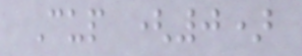Cup (0)
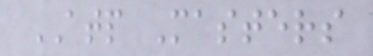ATP Masters
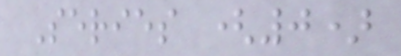Series (0)
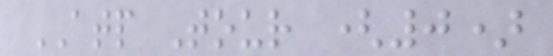ATP Tour (0)
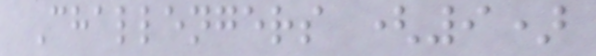Challengers (9)
